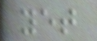yet
